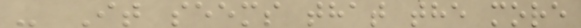- It seems that the more
